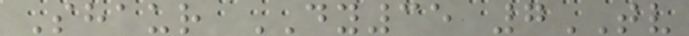Shaur DY35 7TV
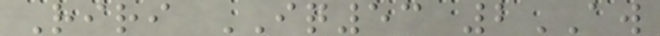Riri IQ53 2AW
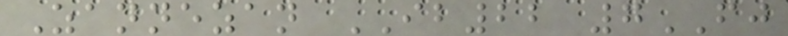Zannezan IB22 7FJ
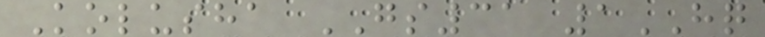Kolusha GS31 1HQ
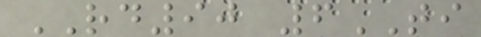RD90 6TI
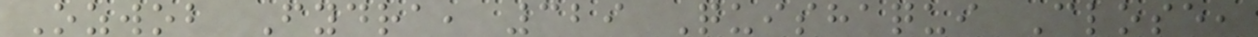Ozwob Fydra, 329 Quishaqui Close,
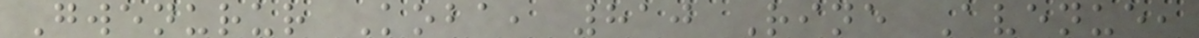Gwenurur Koba, 810 Rine Avenue,
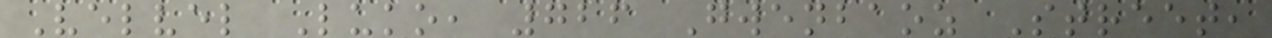Velvel Luko, 726 Gwenbaoz Street,
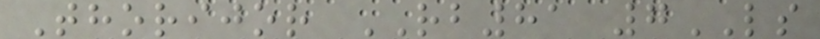Thorijor RB81 7LS
